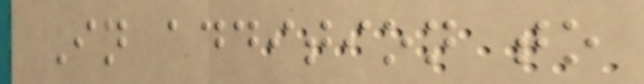In addition to
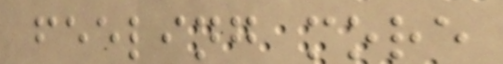feeling more
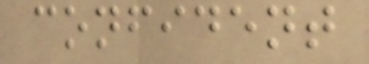confident
